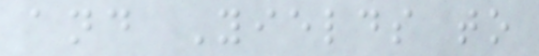and Yields to
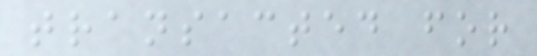transacted for
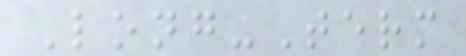Long-Term
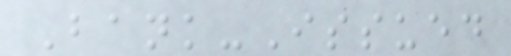Bank-Issued
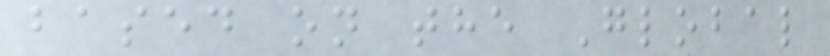based on the Global
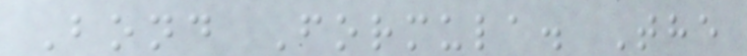Bond Formula. The
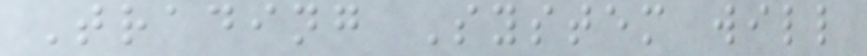Trading System will
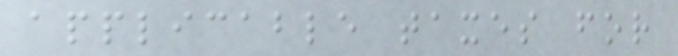applicable taxes for
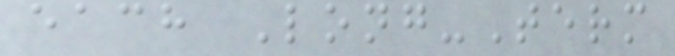each Long-Term
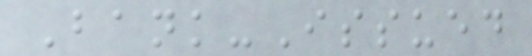Bank-Issued
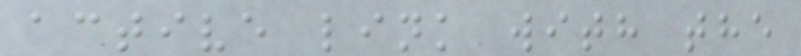active link with the
